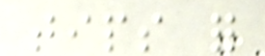tips for
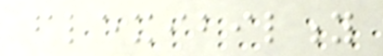flexibility
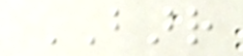BARR
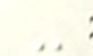-
